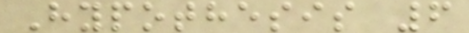Hypothesis 6
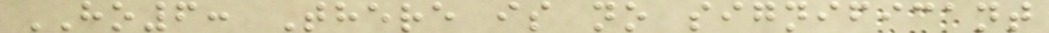HO6: There is no significant
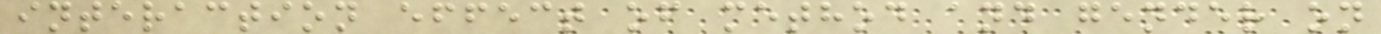interaction effect of method and gender on
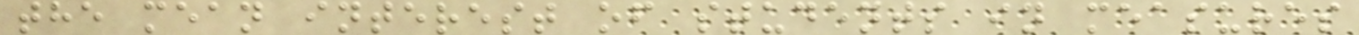the mean interest of students in measures
